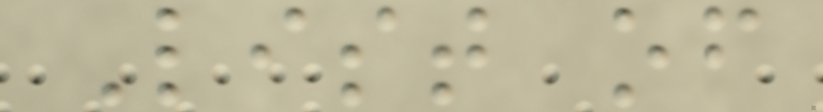List of
